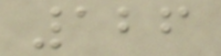126
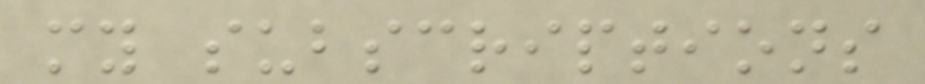my subscriptions
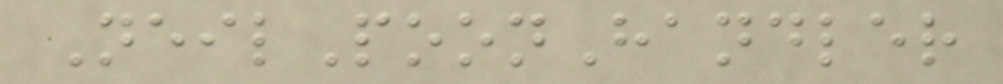NeilPoonHandler
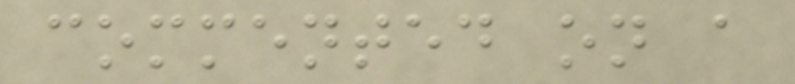commented on a
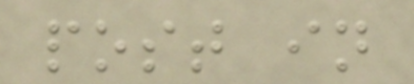post in
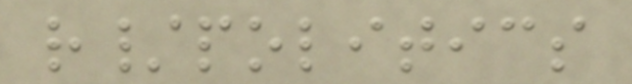r/politics
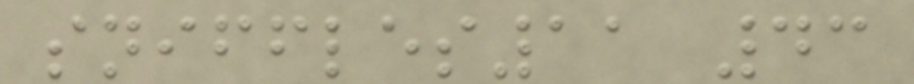sniffles11 43
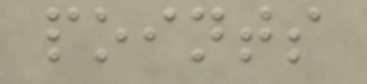points
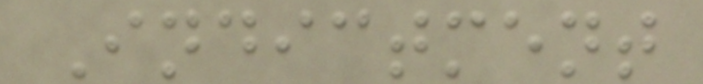Indictment
